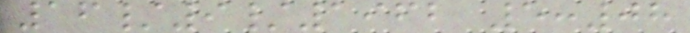16/9/1962 5:08
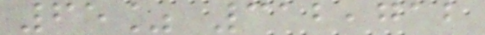65% 312,712
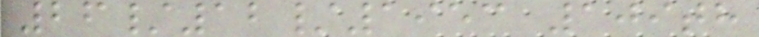26/12/1953 109th
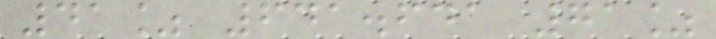41% 641.641 71%
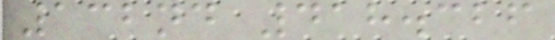132nd 418.326
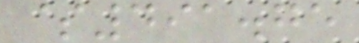$491.75
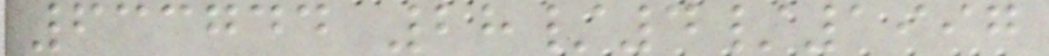633744 28/4/1997
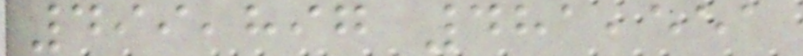499,897 481,551
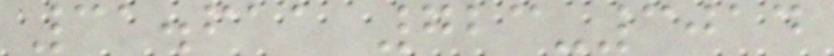31.611 723-3014
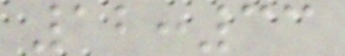12:33
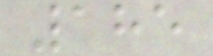185
